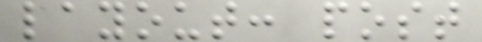layout: post
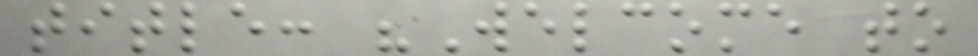title: "Welcome to
